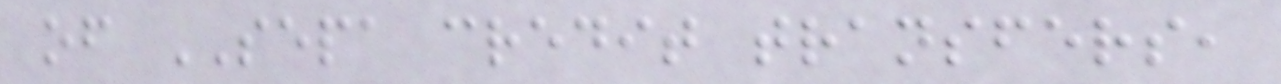of SEPA credit transfers,
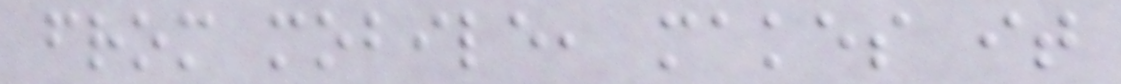from mobile, makes it
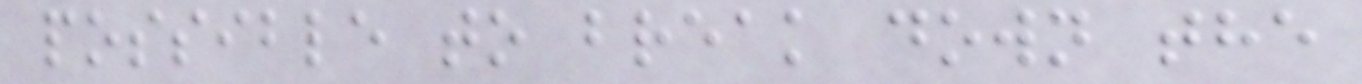possible to break down the
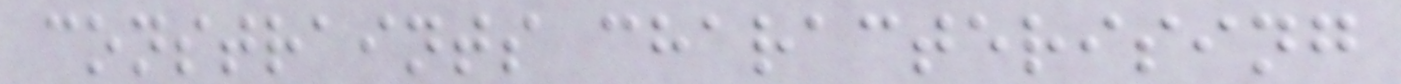constraints characterising
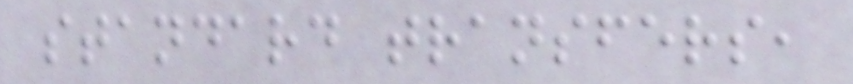standard transfers,
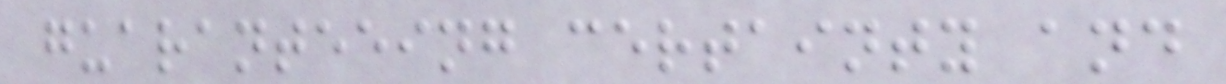guaranteeing certainty and
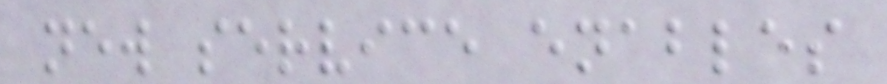new service enables
